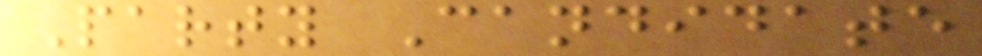Party Candidate
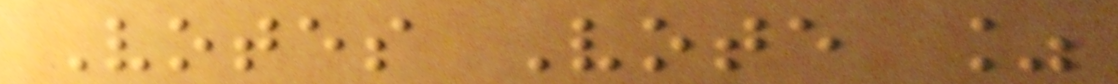Votes Vote %
